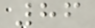86
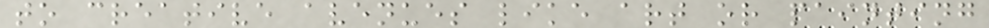to creative avenues like art or painting
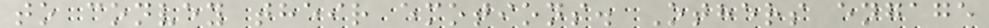to convey their emotions. Others engage
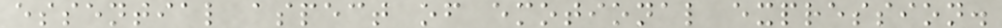essential aspect of emotional expression.
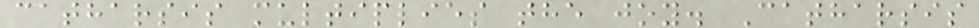catharsis multiplies the joy. Catharsis
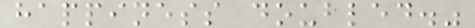happiness doubled."
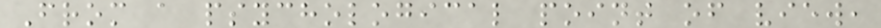From a psychological point of view,
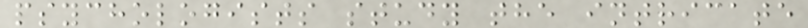psychologists study the intricate
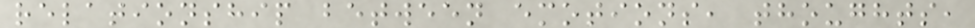relationship between emotions, thoughts,
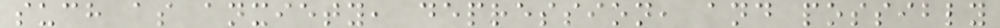such as anxiety, depression, and possibly
